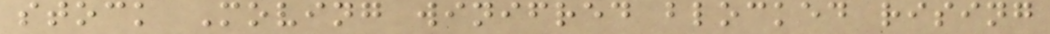stock Moving winifred blocked rising
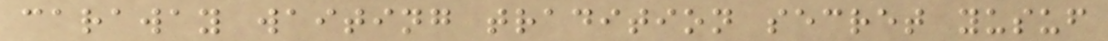caraway waiting tradition secret yusuf
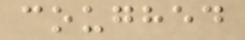coughed
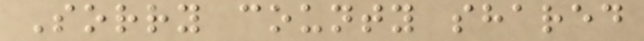Sorry county shared
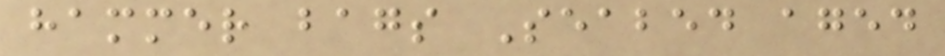hammer bags Seabed aged
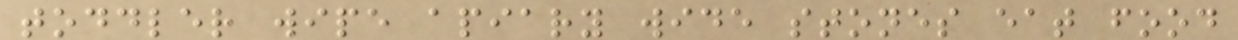toddler wipe apiary wide stones eat food
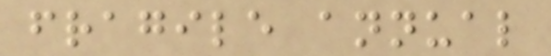fragile annual
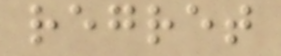regret
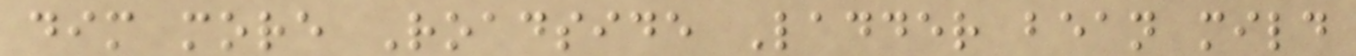dim more Roadside Ladder bean mild
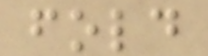fold
